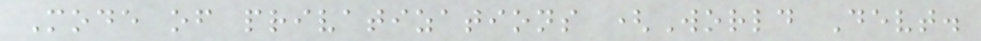Mode of privatizations (World Devt.
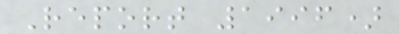Report 1996)
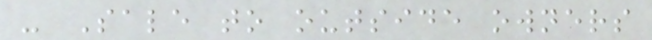- Sale to outside owners
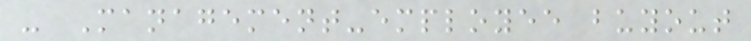- Management-employee buyout
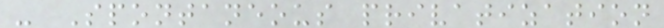- Spontaneous privatization
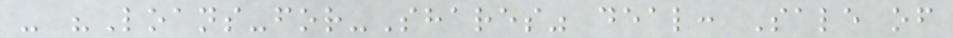- "Loans-for-Shares" deal: Sale of
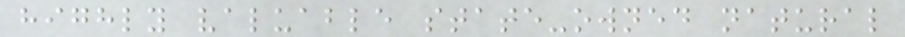highly valuable state-owned natural
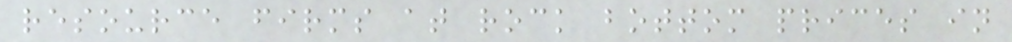resource firms at rock bottom prices in
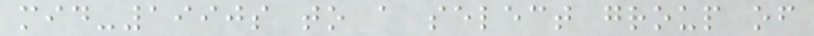mid-1990s to a select group of
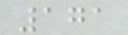171
